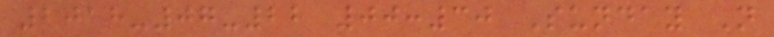2018-07-22 00:30 Sunday N
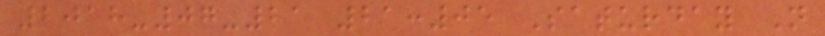2018-07-21 21:05 Saturday N
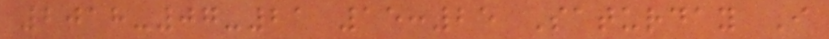2018-07-21 15:25 Saturday I
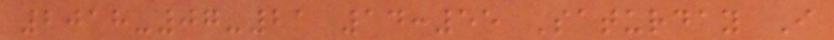2018-07-21 14:55 Saturday I
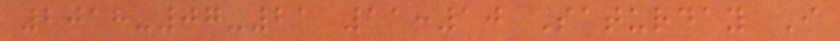2018-07-21 11:10 Saturday I
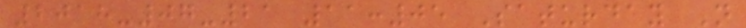2018-07-21 11:05 Saturday N
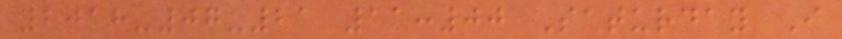2018-07-21 11:00 Saturday I
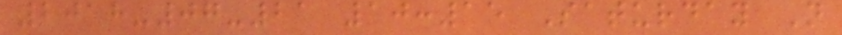2018-07-21 10:15 Saturday N
